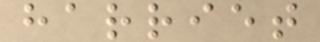harriet
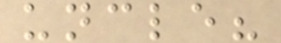uncle?
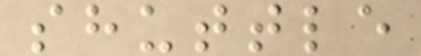shuttle
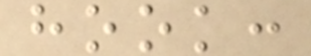hook:
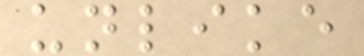unlike
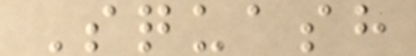Squash
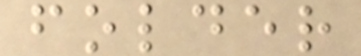folder
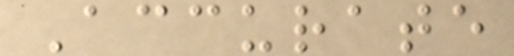Accurate
